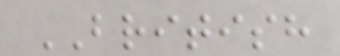BRITISH
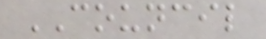COUNCIL
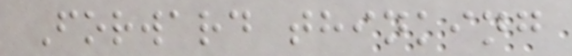Forward thinking
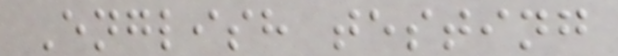English testing
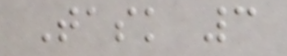Task 3
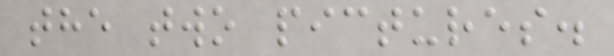the two pictures.
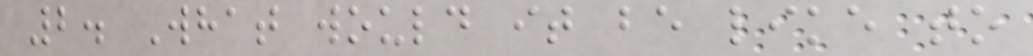2. What would it be like to
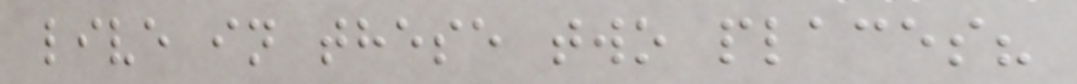live in these two places?
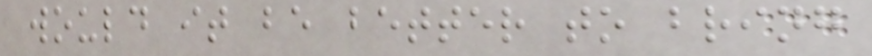would it be better to bring
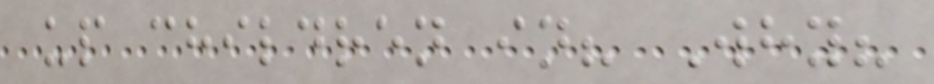up children in? Why?
